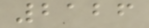2126
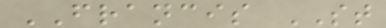FRANCIS ST
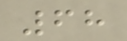68
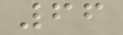66
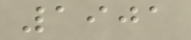1901
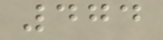474
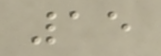15
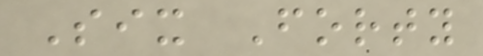Six Forty
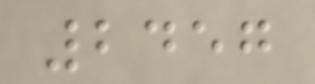2457
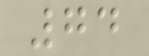74
